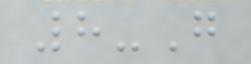8-G
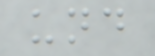und
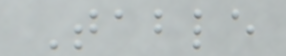Table
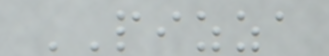PIZZA
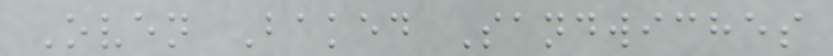Oven Baked Sandwiches
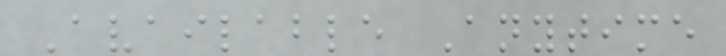Available Anytime
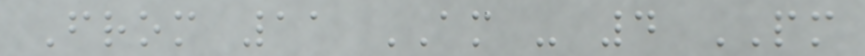From 11 AM - 4 PM
